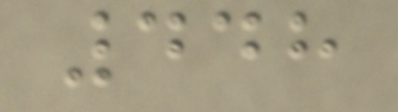448
